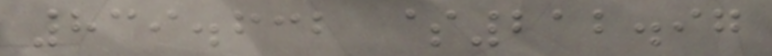839.632 $212.97
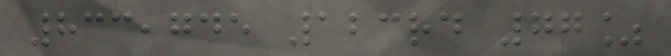833,745 123rd 77%
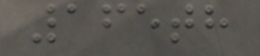165th
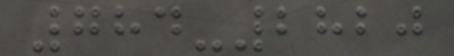784-2820
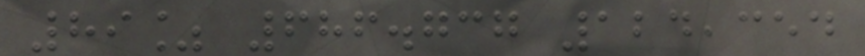89% 686.737 124,354
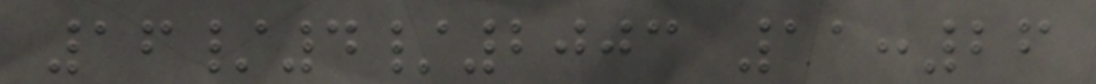16/4/2003 11:26
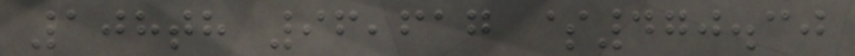108th 96,617 $470.30
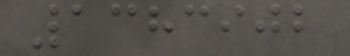1383902
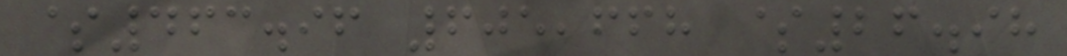$463.96 605,668 $26.98
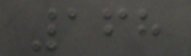168
